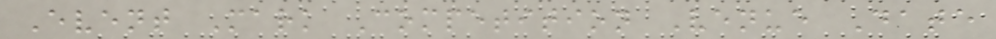Event Mark Competition Venue Date
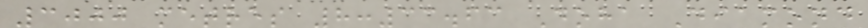3000 metres 8:33.63 Doha Diamond
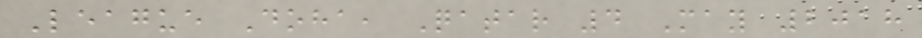League Doha, Qatar 4 May 2018
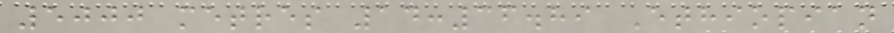5000 metres 14:36.89 Ethiopian
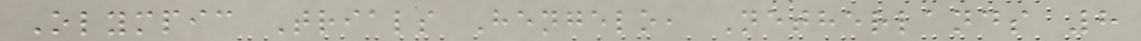Olympic Trials Hengelo, Netherlands 8
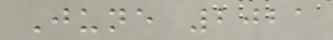June 2021
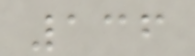136
